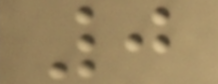0
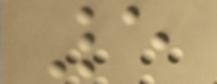5
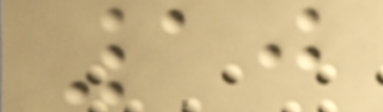10
